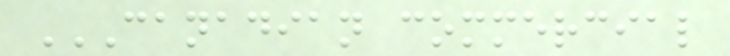CANADIAN COMMERCIAL
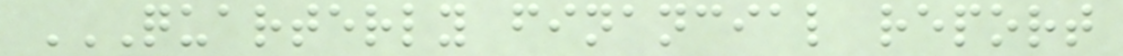QUARTERLY FINANCIAL REPORT
